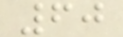60
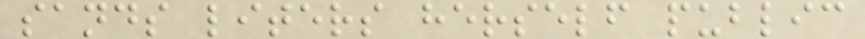sands liters herself public
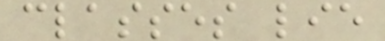classes lie
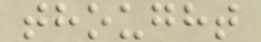thought
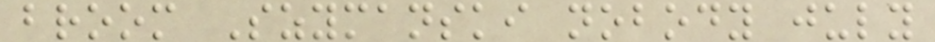broom Szymanski nobody july
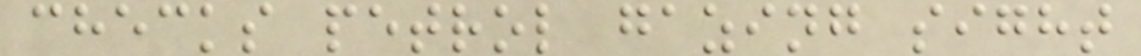checks petrol gazing sight
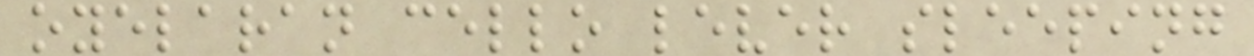oyelaran cello lever sleeping
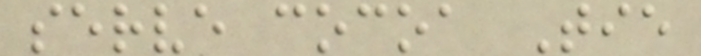serve cocoa Tie
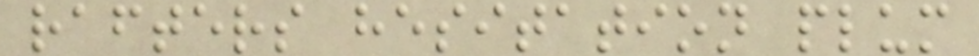rafters hesitation plum
